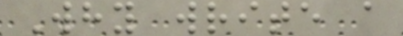Why write a
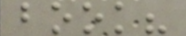book?
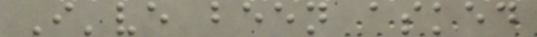I've been asked
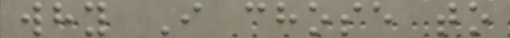why I chose to
